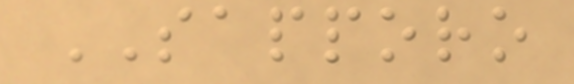SAPPORO
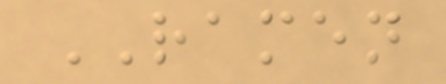RAMEN
